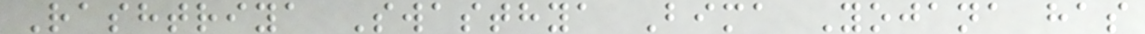Rashtriya Swasthya Bima Yojana has
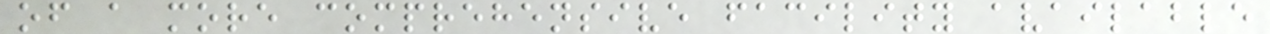of a more comprehensive facility available
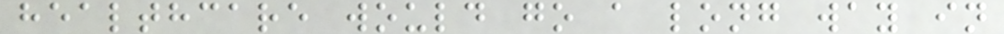healthcare would go a long way in
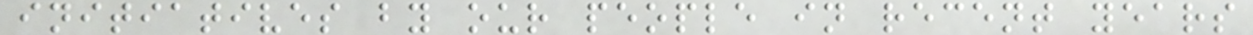initiatives by our people in recent years
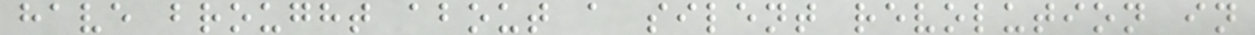have brought about a silent revolution in
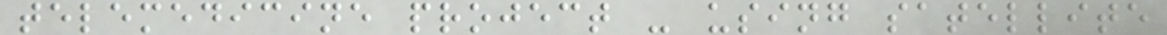telemedicine project - using satellite
